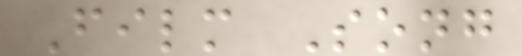Film Song
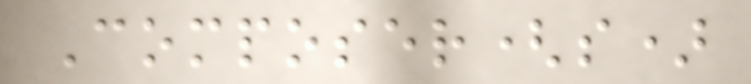Composer(s)
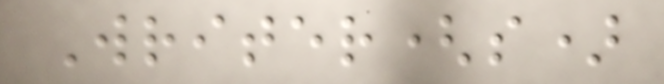Writer(s)
